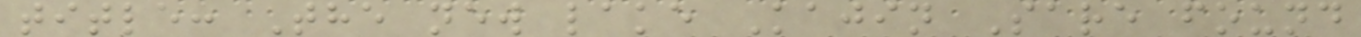title: The new lake Kajin Sare found
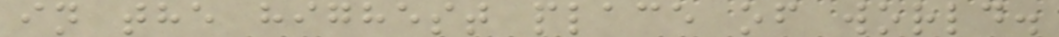in the highest place of world.
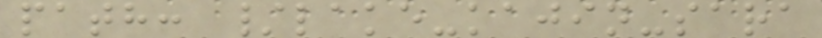path: /lake-kajin-sara
